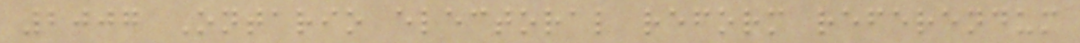2007 Ontario electoral reform referendum
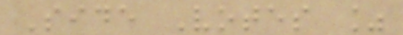Side Votes %
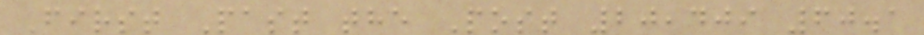First Past the Post 20,409 60.1
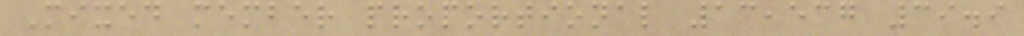Mixed member proportional 13,537 39.9
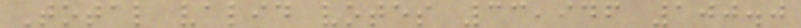Total valid votes 33,946 100.0
